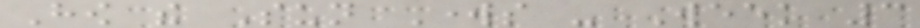How the Sun Works - Week 3
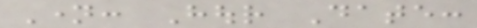Name: Hour Date:
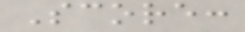Score:
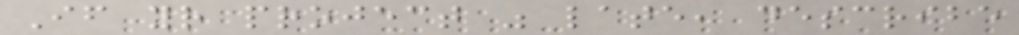If your project was late, describe
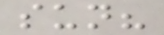sun?
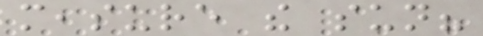measure the sun?
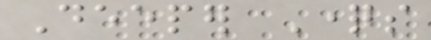Deeper Questions
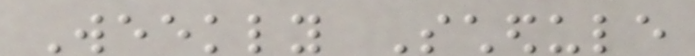Weekly Schedule
